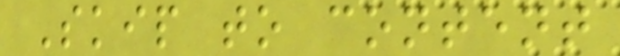Skip to content
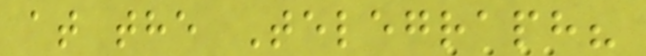at the Telegraph?
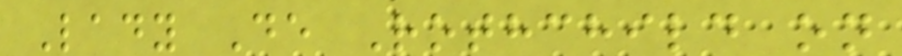Lady De Rothchild on
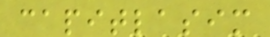capitlasim
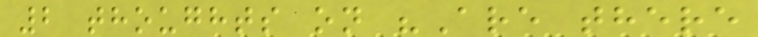2 thoughts on "Are there
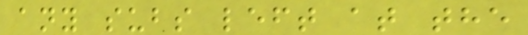any subs left at the
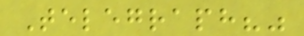Telegraph?"
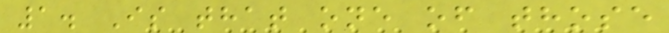1. Is that one of those
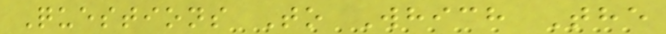Questions To Which The
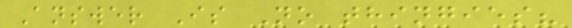Answer Is No thingies?
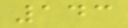143
